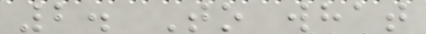2. To what
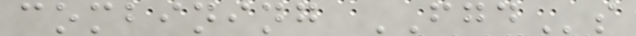combining FGDs
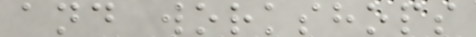and workshops
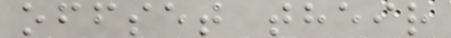offset their
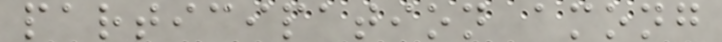participation among
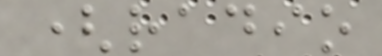(radio
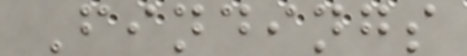Findings
